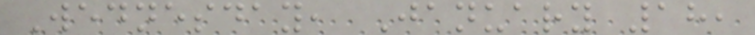Wednesday, January 18,
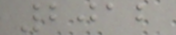2012
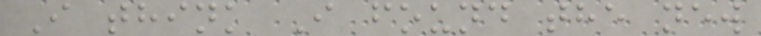I think I found the new
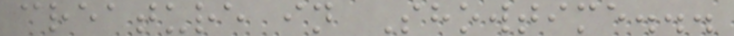creature in Showtime...
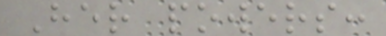Her powers:
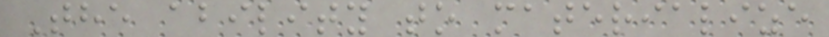The ability to materialize
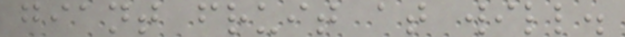giant fruit at will.
